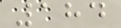184
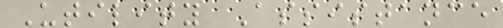Utility Assistance
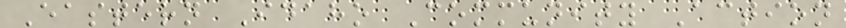Eastern Idaho Community Action
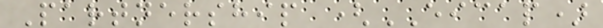Partnership (EICAP)
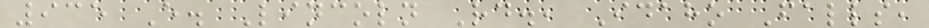935 E. Lincoln Rd., Idaho Falls,
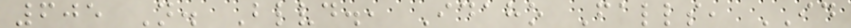605 N. Blvd., Idaho Falls, ID
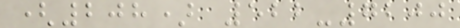(208) 522-7200
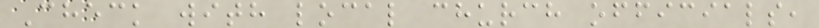Check with local church officials,
